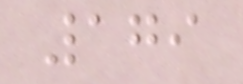179
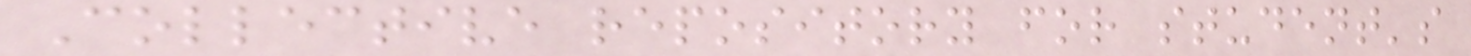Collective repository for student's
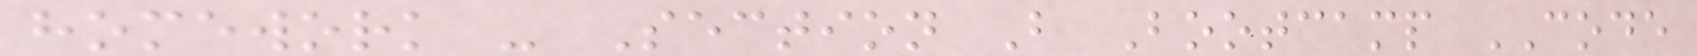homework - Section B Bootcamp CODE
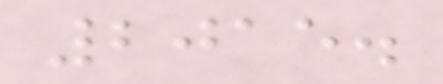2015.
